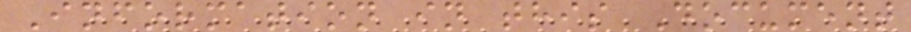Information in this Document
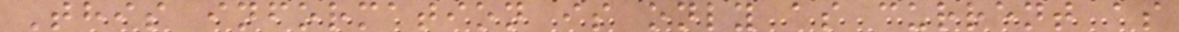This information is only as current as
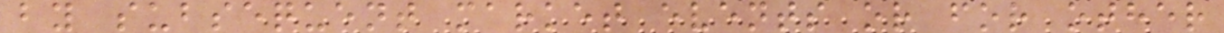by subsequent market events or for other
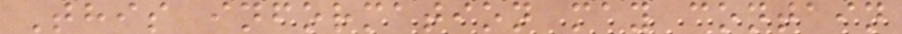This information may contain
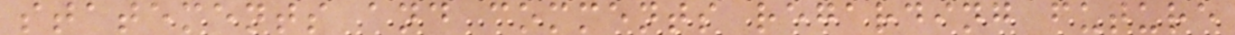statements and comments regarding future
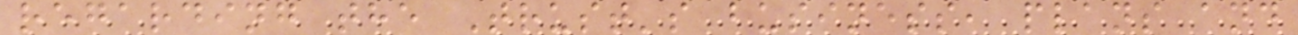regarding the Trust's business, plans and
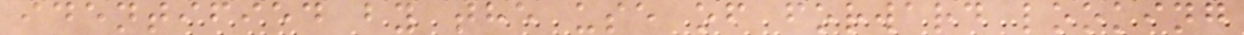identified by the use of forward looking
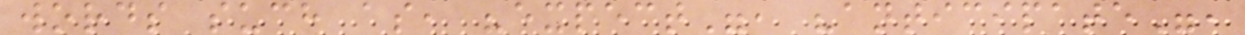words such as, "expect", "anticipate",
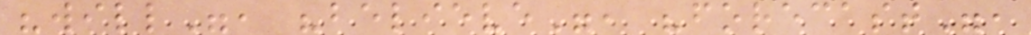"will", "believe", "forecast",
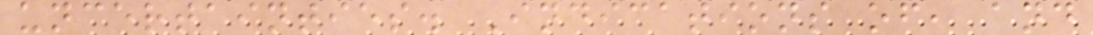uncertainties. Indications of, and
